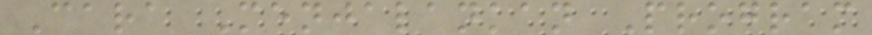Cara Menjalankan Program
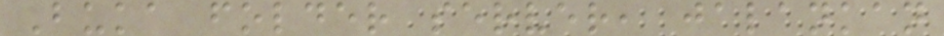Buka folder server, jalankan
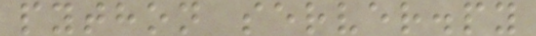python server.py
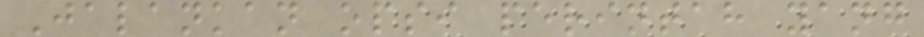Jalankan opsi perintah yang
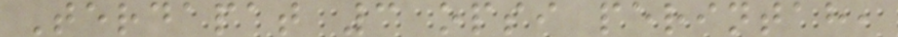Terdapat 3 opsi perintah,
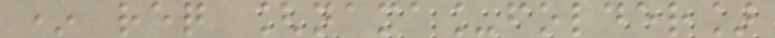* req [nama_folder]
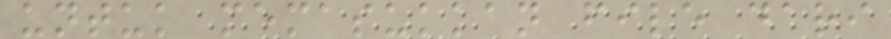untuk memasukkan file dari
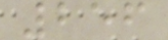256
